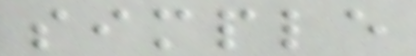simple
